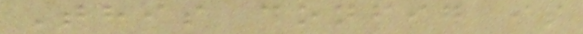This config is
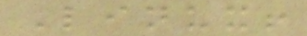Linux!
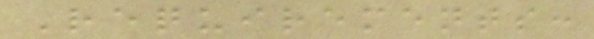Requirements:
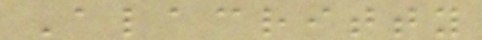Alacritty
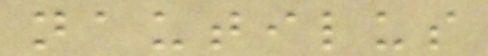nautilus
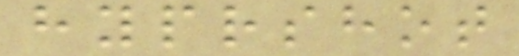hyprshot
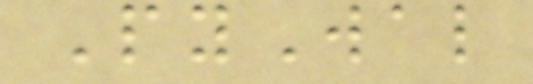PyWal
